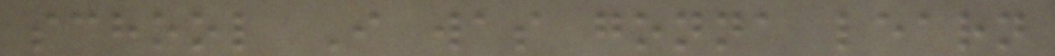school I was gonna learn
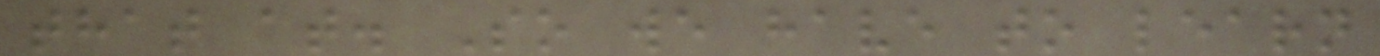that at. So we have to learn
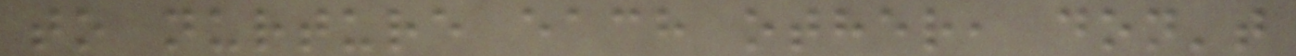to nurture each other, don't
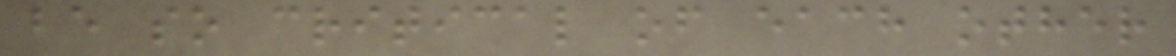be so critical of each other
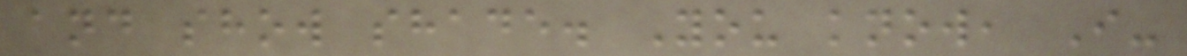and show shade. You know, I-
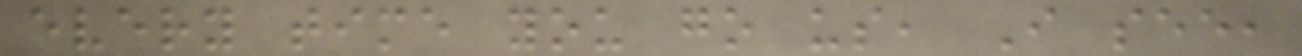every time you go us, I see,
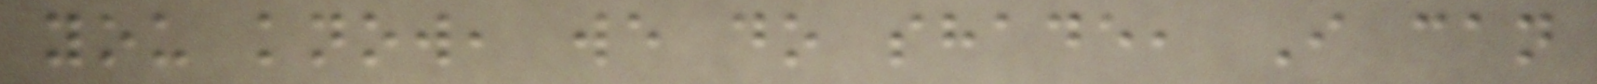you know, we do shade, I can
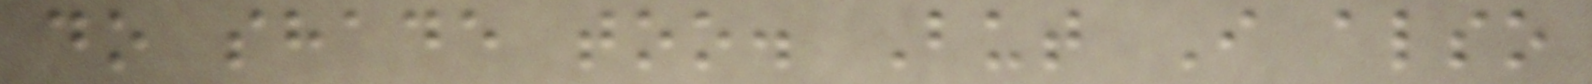do shade too. But I also
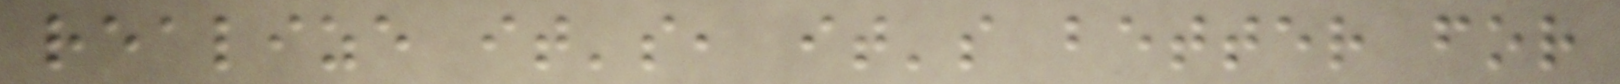realize it's, it's better for
